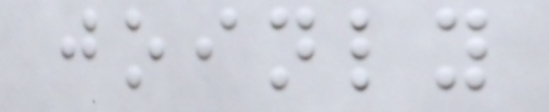joinly
